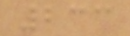233
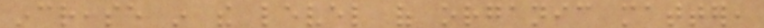increase in the level of organic matter,
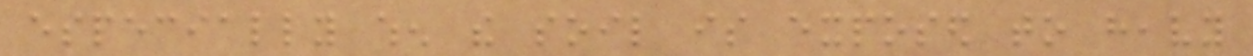especially when the soil is exposed to heavy
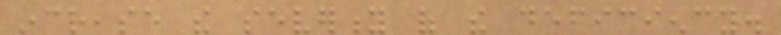increase the severity of the deficiency.
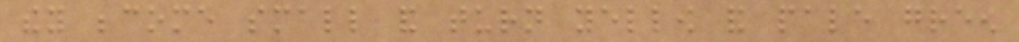they become small and turn yellow and pale green
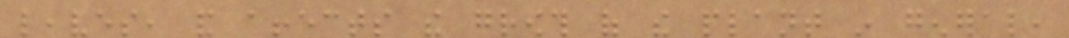leaves, and affects the growth of the plant in general,
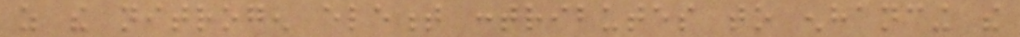as the nitrogen element contributes to enhancing the
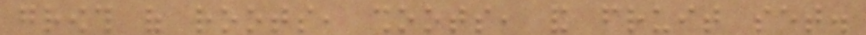growth of roots, shoots, and fruit set.
